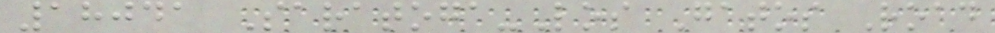18041 Saratoga-Los Gatos Road
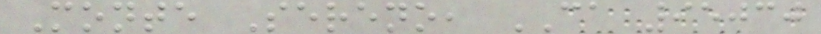Monte Sereno, CA 95030
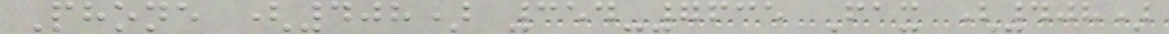Phone (408) 354-7635 Fax (408)
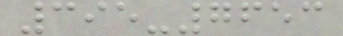395-7653
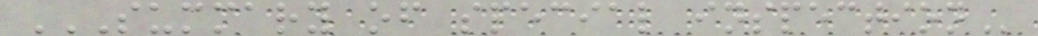SUMMARY OF SPECIAL INSPECTION
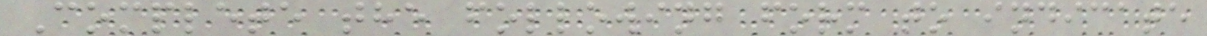Complete the following form to indicate
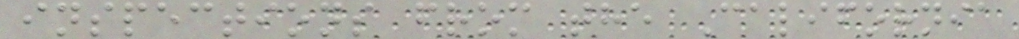inspections from the California
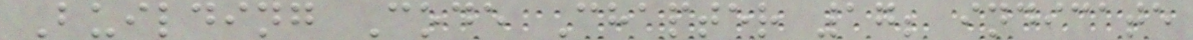Building Code Chapter 17; indicate
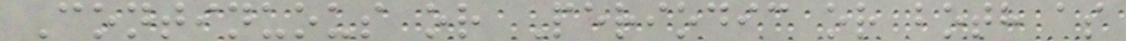Continuous or Periodic or both as
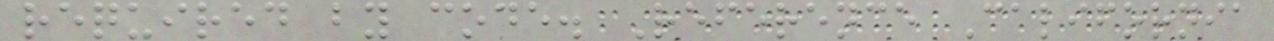required by code. Reference California
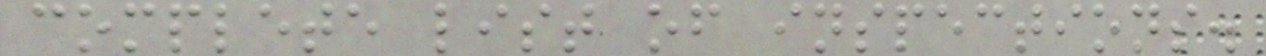complete list of inspections.
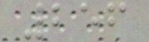256
